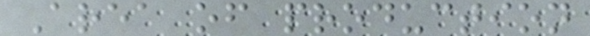Area of production
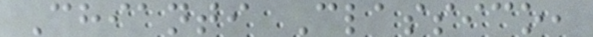Chianti Classico,
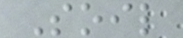Soil
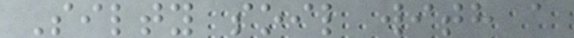Silty soil with a
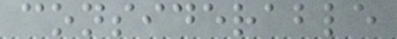considerable
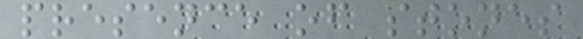presence of stones
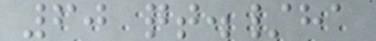60 qt./ha
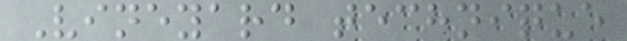Vineyard technique
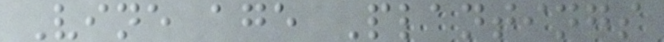Vine age Plantings
